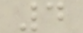4
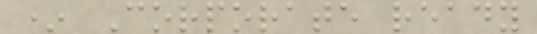* Corporate ready
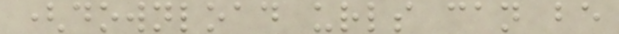(download urls can be
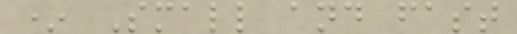* Small and fast
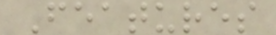Features
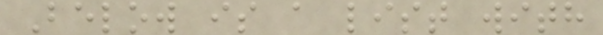Below is a list with
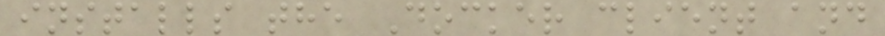installs the Docker client and
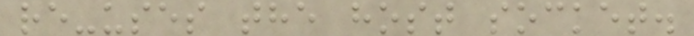re-uses the host socket.
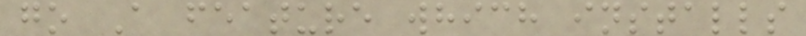go A feature which installs
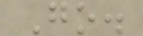Go.
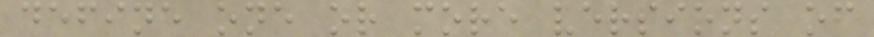define one or more versions of
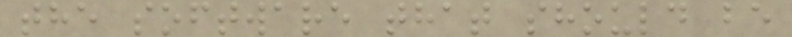the software that should be
